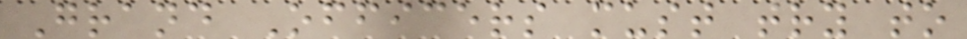Grand Officers must try to
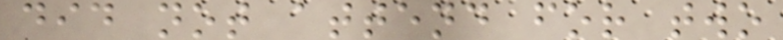did not attend for two
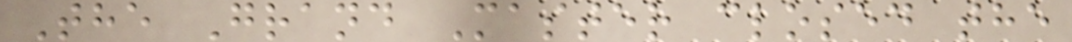The Grand Master closed the
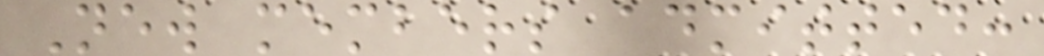New members admitted:
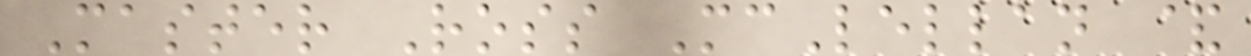Master Ross McLellan &
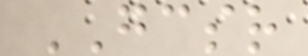GCSR
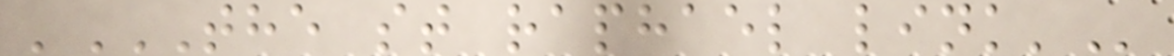'THE ST RAPHAEL LINK'
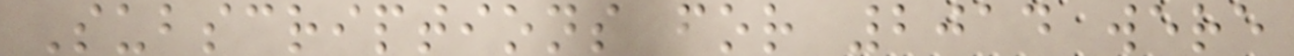Subscriptions for 2014 were
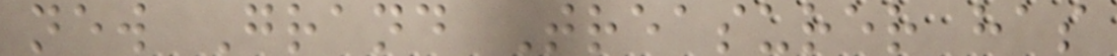new Grand Treasurer has
